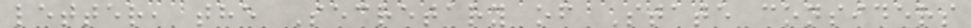letter, the Secretary of State considers
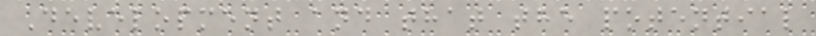Development and that the potential
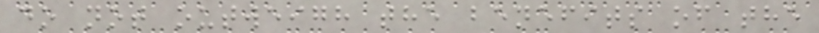do not outweigh the benefits of the
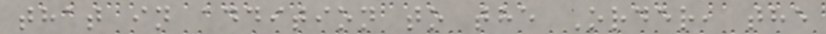that in addition to the Order, the
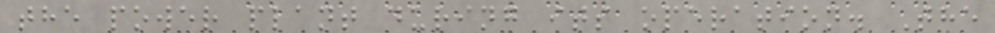the power plant during its operation. The
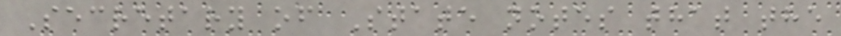Secretary of State notes that the
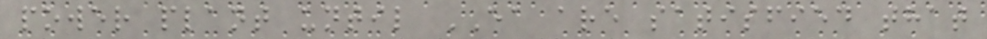power plant until EA are satisfied that
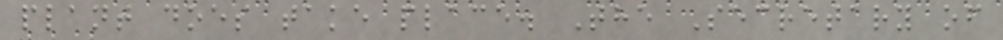plant does take place. The Secretary of
